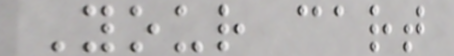Your cart
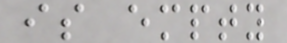is empty
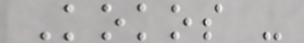Kokos -
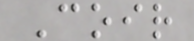Coir
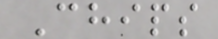Chips
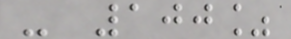- 100%
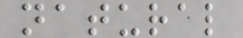natural
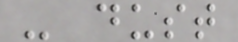- dust
